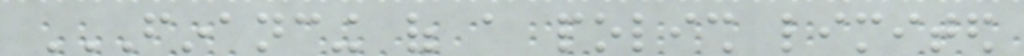FINANCING OF A POLISH LIMITED
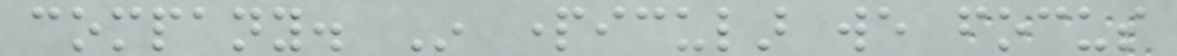company. In particular we focus
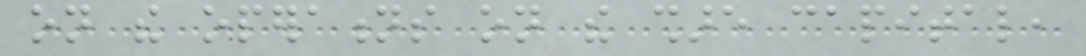on the operations on the share capital,
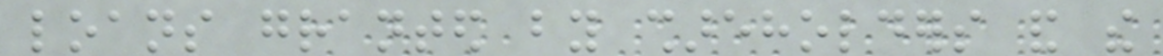loans granted by shareholders and the
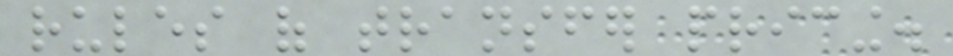rules of transfer pricing.
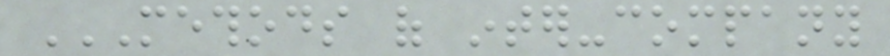METHODS OF INTER-COMPANY
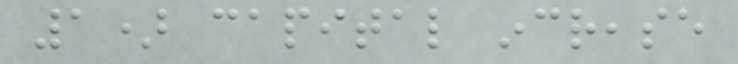1) capital increase
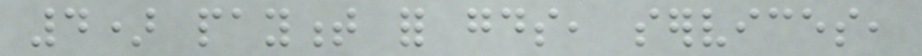4) payment for goods, services,
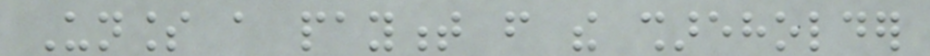Unless a payment from the shareholder
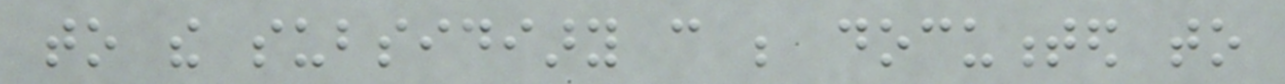to the subsidiary can be documented to
